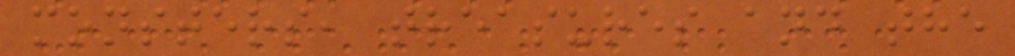monsters, treasures and the
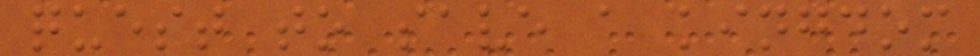quest to save a kingdom
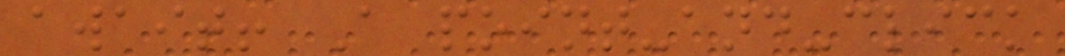await! A point-and-click
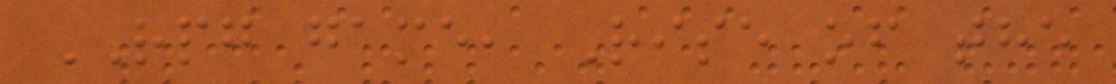RPG game, Rise of the
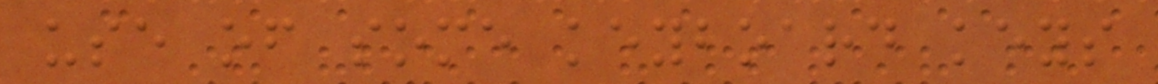use of some keyboard keys
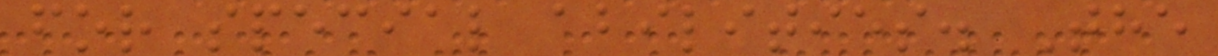for special abilities. The
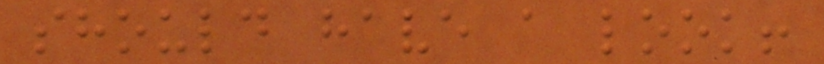should have a look!
